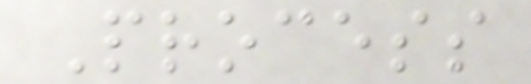Process
